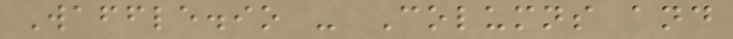Waffle.io - Columns and
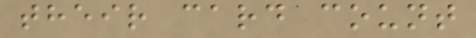their card count
